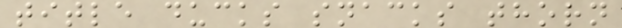title ducks snacks thorn
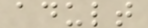adult
